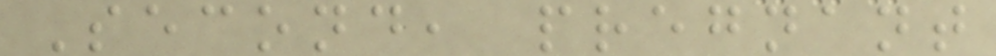Second, pregnant
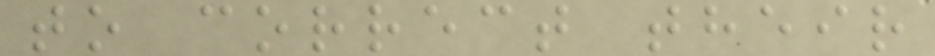to correct their
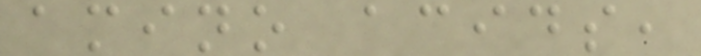amino acids,
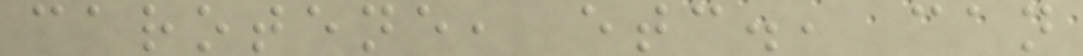carotene, etc., can
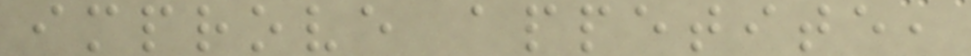improve appetite,
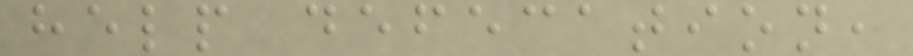help defecation,
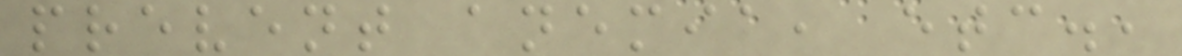prevent anemia, etc.,
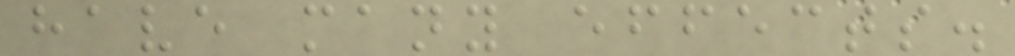have many effects.
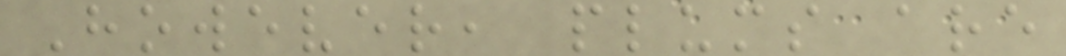However, plums are
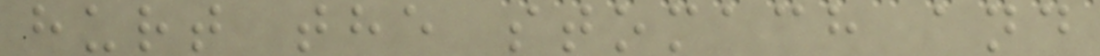hurt the stomach and
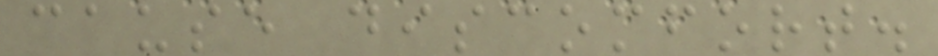cause discomfort.
